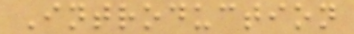Introduction
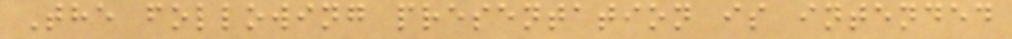The following presentation is intended
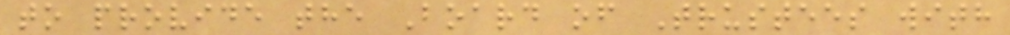to provide the Board of Trustees with
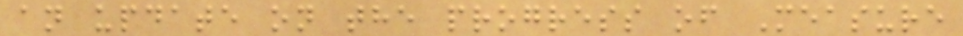an update on the progress of Measure
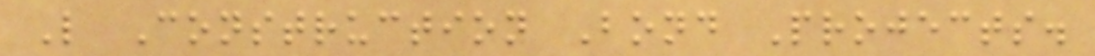L Construction Bond Projects.
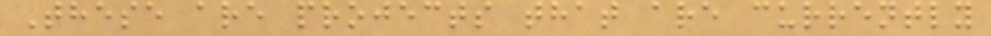These are projects that are currently
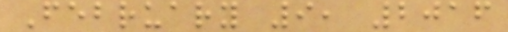February 9, 2016
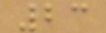23
